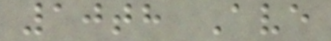10th Ave
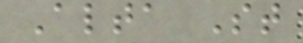Alta St
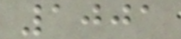1001
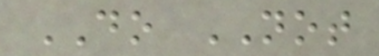DO NOT
